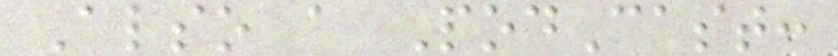Also a PodCast:
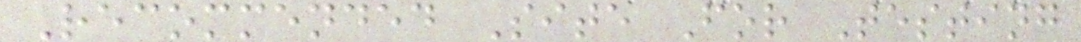Recommended Site For Testing
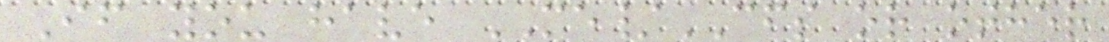If you have ME/CFS or other
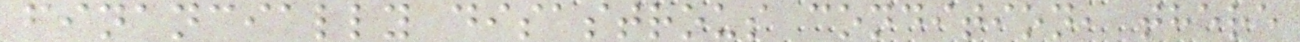financially disastrous condition, there
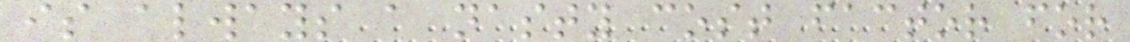is always a nasty cost factor for
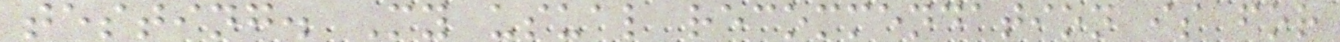testing. My usual recommendation is for
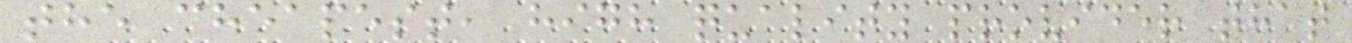the cheapest, high quality provider that
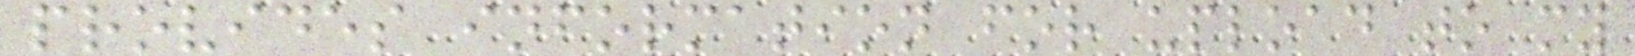provides information for upload to my
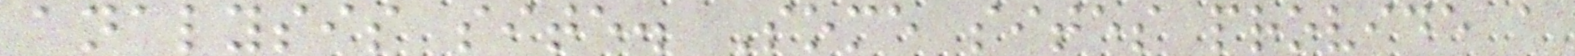analysis site. Some sites provide a
